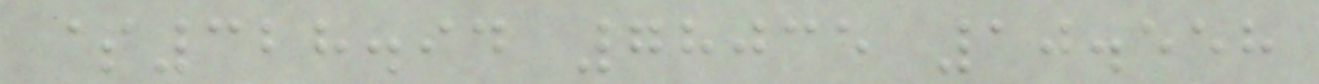$328.94 78035 10.558
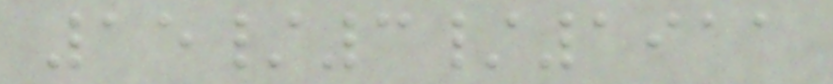15/3/1911
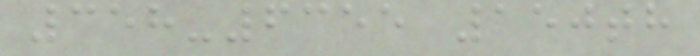358-6355 150th
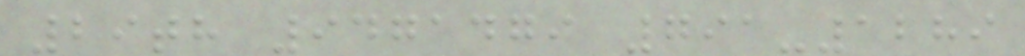29th 9471479 791-1289
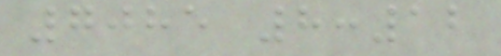7085 8:12
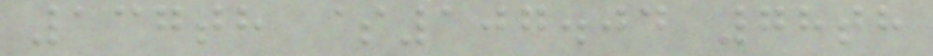137th $107.04 78th
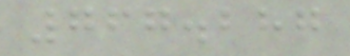767.287
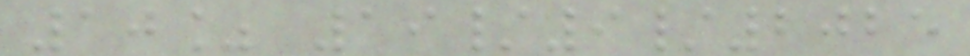10% 19/9/2025
